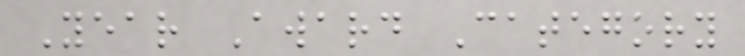Year Award Category
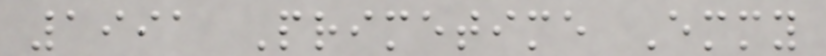1991 Primetime Emmy
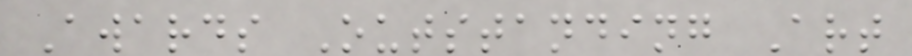Awards Outstanding Art
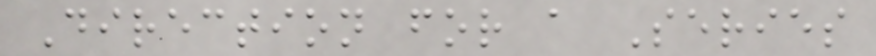Direction for a Series
